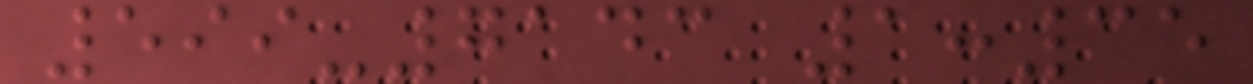599-7143 1:35
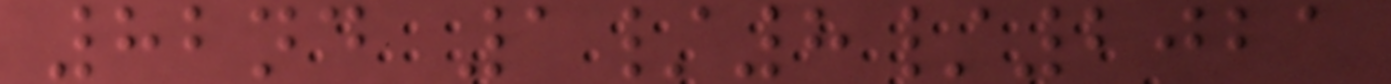82nd 1/8/2021
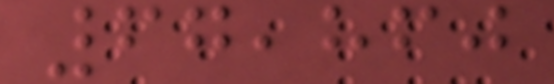67,860
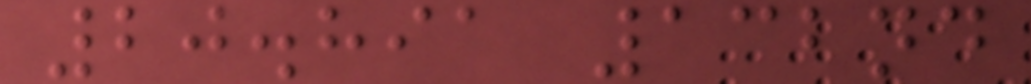20.891 132nd
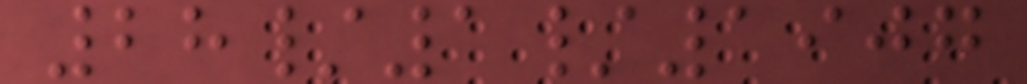28/1/1907
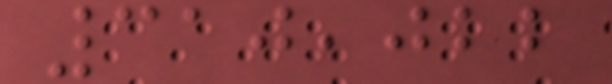310,022
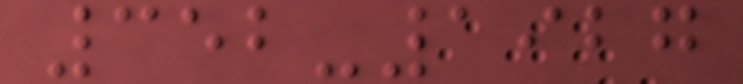352-1927
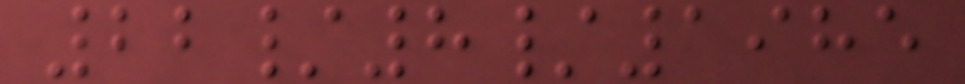22/8/1985
